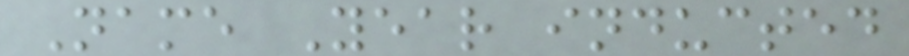Name Year inducted
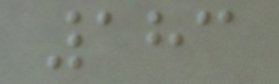183
